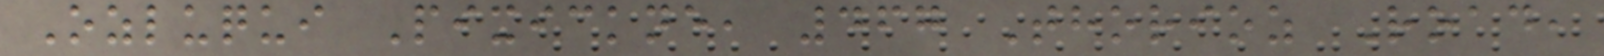Ozluqui Pixickne, 467 Thorioz Road,
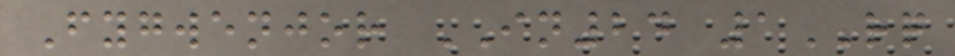Fygwenjor IN24 1RQ
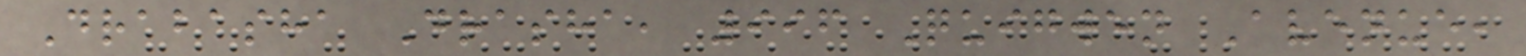Drabasha Drasha, 996 Quigwen Avenue,
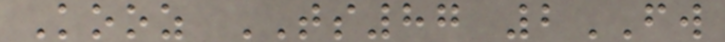Kooz TS87 2FW
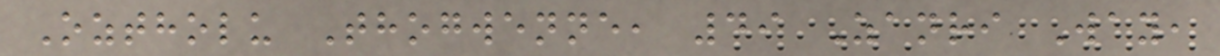Oztholu Thogwenne, 49 Zanri Way,
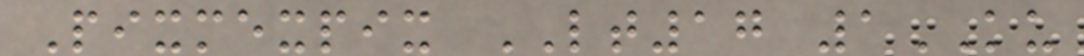Pixmexpix LT17 1KU
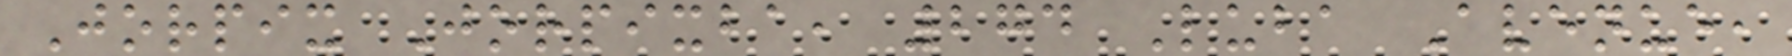Jorpix Jorpixba, 274 Luba Avenue,
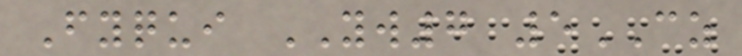Fyqui YW7 5CZ
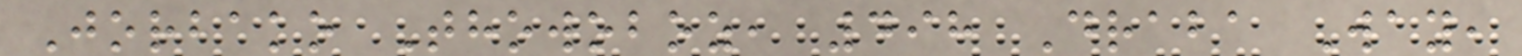Jorbako Thowoboz, 498 Draba Way,
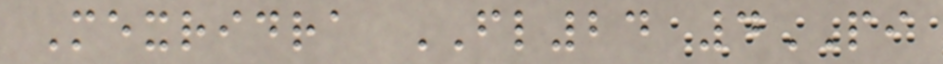Mexridra FL24 4PI
